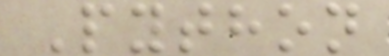Python
